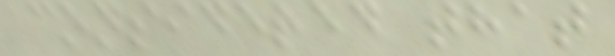considered that
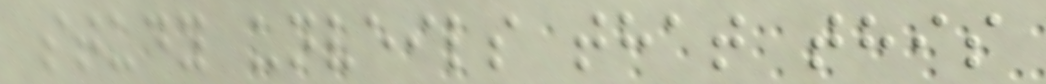study unveils that this
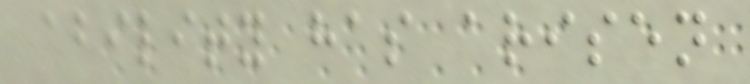ability has arisen
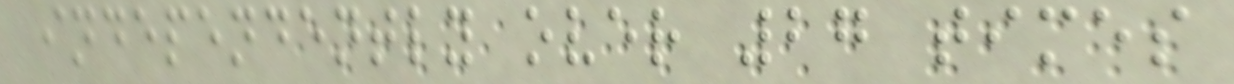independently over 27 times
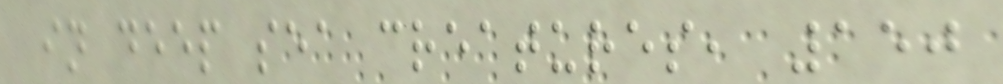in deep sea creatures, 150
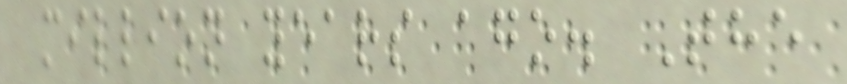million years ago. The
